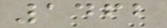1462
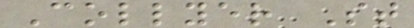Collyer St
